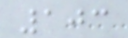103
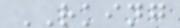RKING
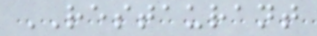RESTAURANT
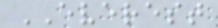EVEREST
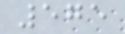575
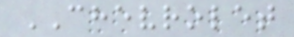CHEVROLET
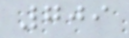709
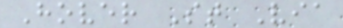Hover St Via
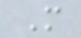M
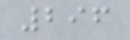296
